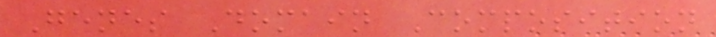Genes Domain Composition
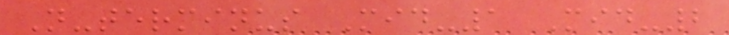N-terminus Mid-1 Mid-2
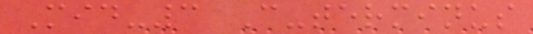Mid-3 C-terminus
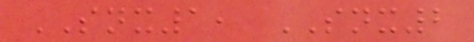SNX1, SNX2
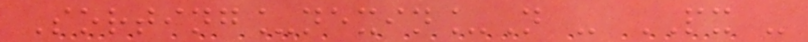Sorting_nexin_N - PX -
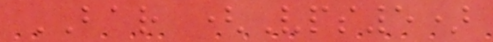BAR (Vps5)
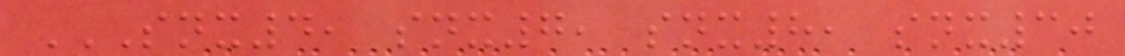SNX4, SNX7, SNX8, SNX30
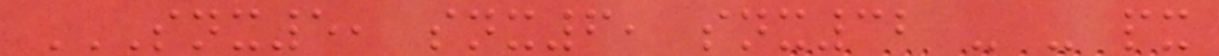SNX5, SNX6, SNX32 - - PX
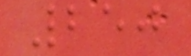250
